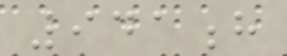941h
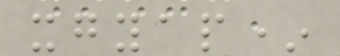xgyap*
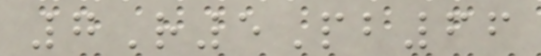7R5Pb66
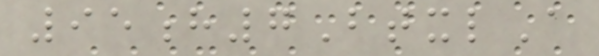95h7BtxlA
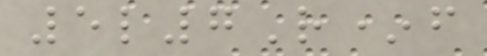5l7R*f
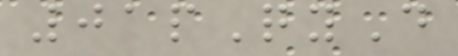01pQyD
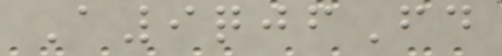A9qjfFd
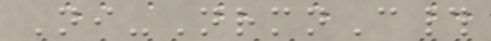Ni-NrmnC#
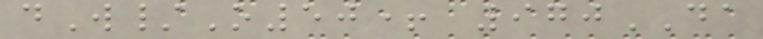dW/O50+ 970DA
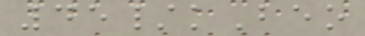45/kBeo
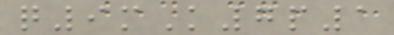q9mK7p1
